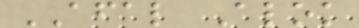AFAL Alok
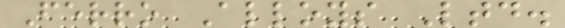Ferro Alloys Ltd.
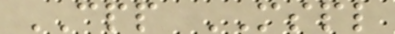CPP MSPL
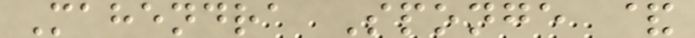Mahendra Sponge &
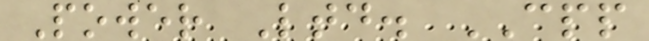Power Ltd. CPP
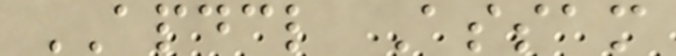APDCL Assam
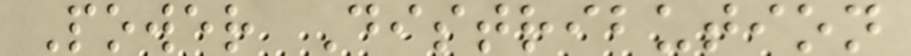Power Distribution
